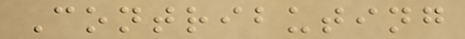Contributing
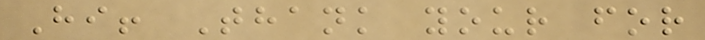Hi! Thank your for
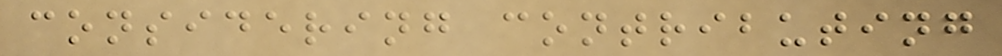considering contributing
